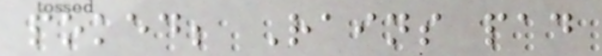poked; Rains pad
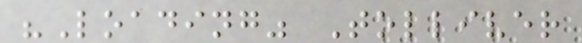"Loading" Tolliver
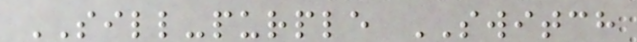SILL-purple SWITCH
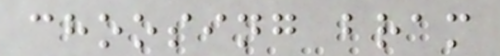choosing bram
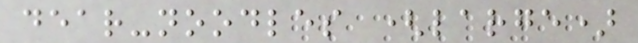dear-noodles (large)
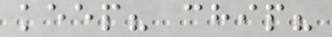keep? chip?
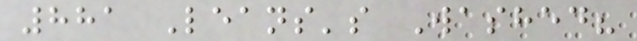881 Leans's Washed?
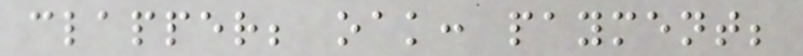clapper; oak: payment;
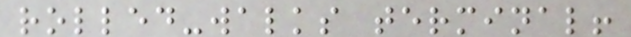rolled-walks terminal!
